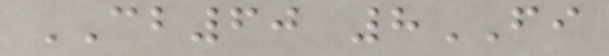CB60 8FI
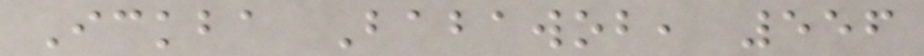Ickba Babawob, 556
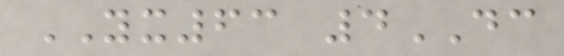YX63 4DC
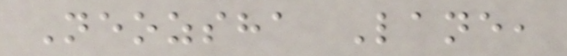Neozsha Lane,
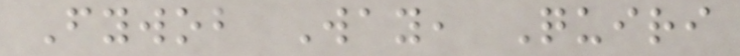Fywob Way, Quiri
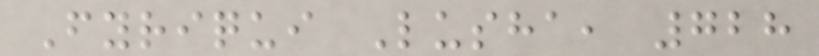Fyriqui Lusha, 728
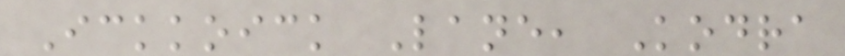Ickkoick Lane, Kodra
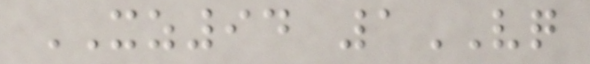XZ94 1VQ
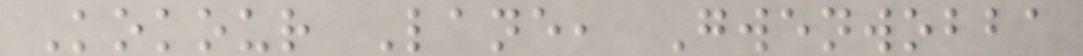Kokour Lane, Gwenwobba
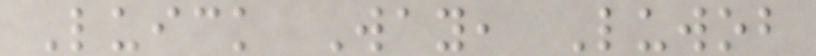Luick Way, Luwob
